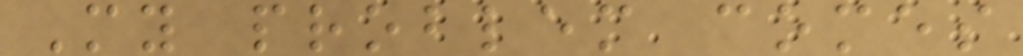My problem comes
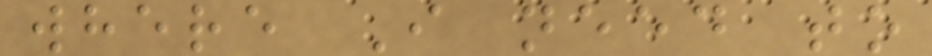where I need to
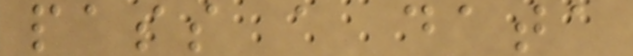pass a data
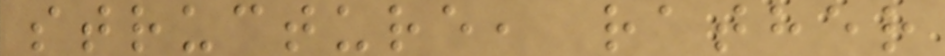structure, rather
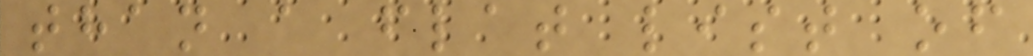than a flat list of
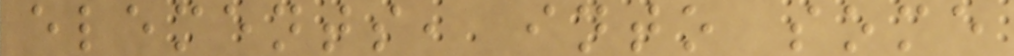elements, into some
